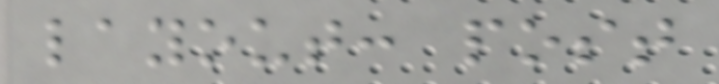layout: post
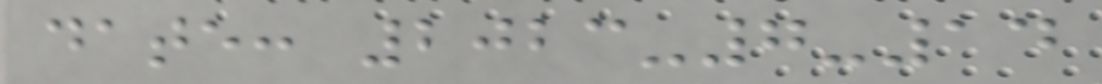date: 2023-7-14
